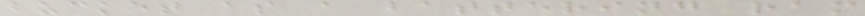bucket as a battering ram
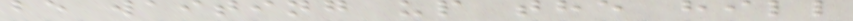be waiting up the hill
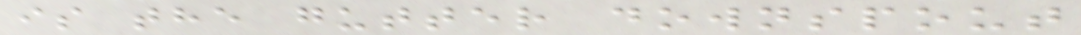is the gutter downspout
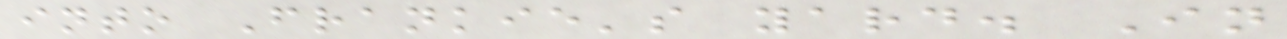into Frankie's yard. In
